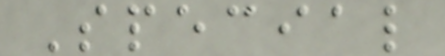Special
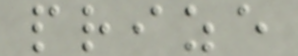prize
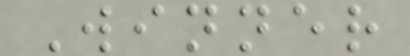Winner
